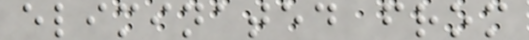eliminated from
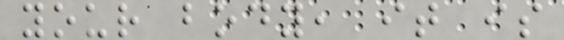your body, it is
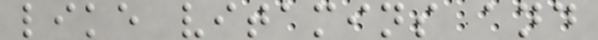like vitamins and
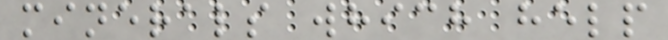minerals which help
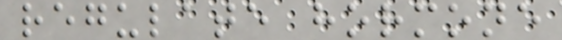regulate hormone
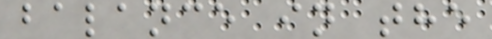balance in the
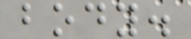body.
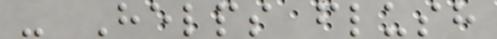- Helps flush
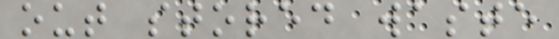out stored waste
